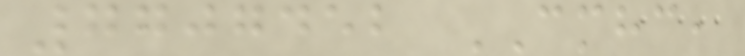7707452 CMHC,
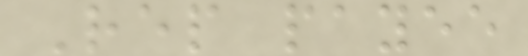Rep payee
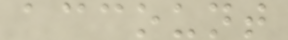account
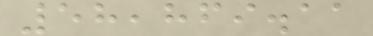58,869.11
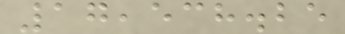17,538.25
